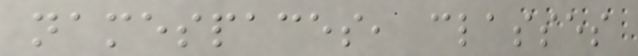namespaces, classes
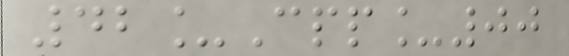42_Cpp_00
